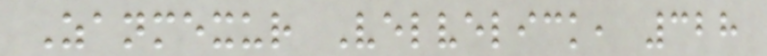Zanmexur Velvelick, 328
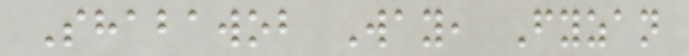Shabawob Way, Fyzan
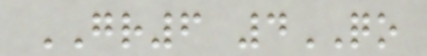GR6 4QO
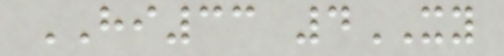HI33 4XY
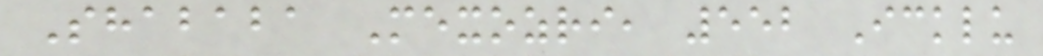Shababa Mexozri, 552 Icklu
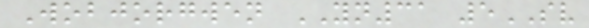Wobjorgwen YN31 5SV
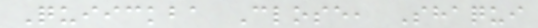Quiickba Close, Shaqui
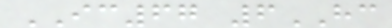IC67 6HC
